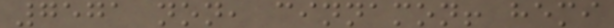7571 non, cinnamon! hemi
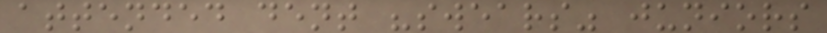attended dent "swears" juniors
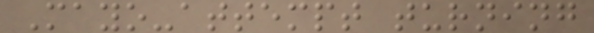Mayo-attempt turning
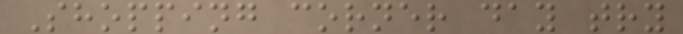Shopping corner day try
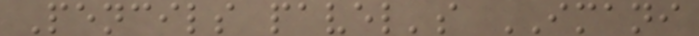Pencils pavel's IMANI
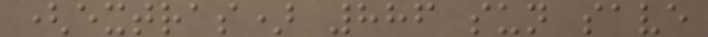(extras) 886 sun save
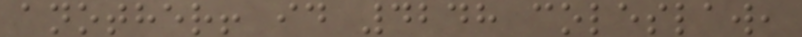another! id 4248 coleslaw,
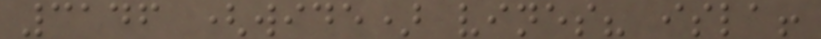3146 (wide) vines? isla!
